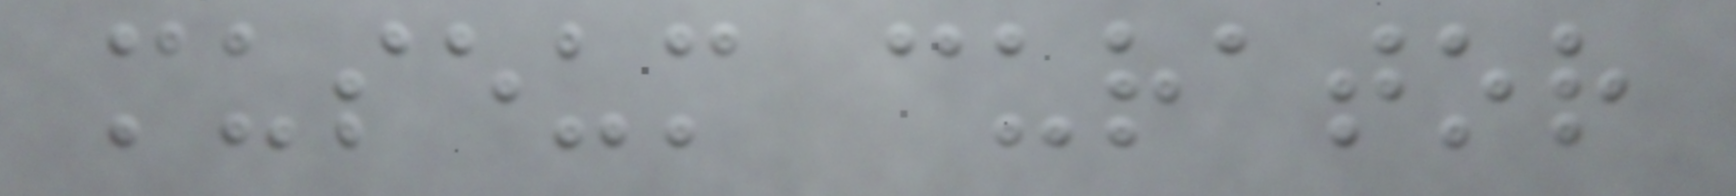museum curator
